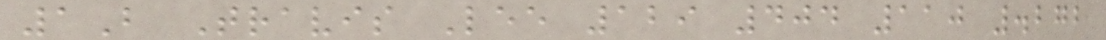1B Travis Lee 129 404 110 .272
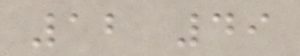12 49
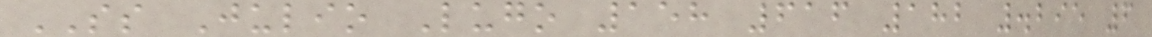SS Julio Lugo 158 616 182 .295 6
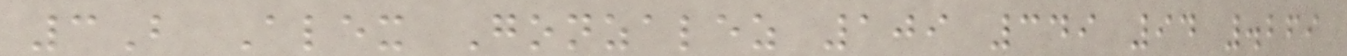3B Alex Gonzalez 109 349 94 .269
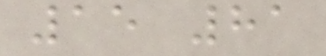15 81
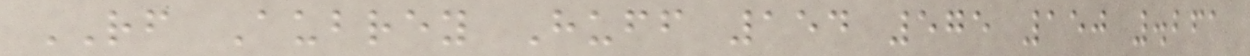RF Aubrey Huff 154 575 150 .261
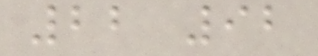22 92
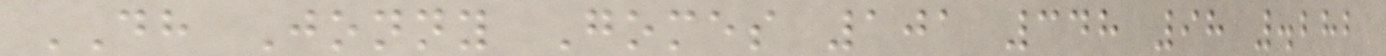DH Jonny Gomes 101 348 98 .282
